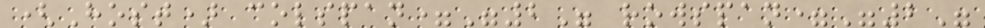(Host) colspan="2" rowspan="2"
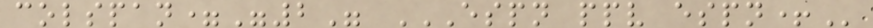colspan="2" ESPN PPV ESPN+
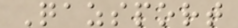Qazsport
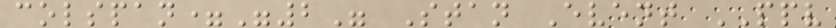colspan="2" Stan Event PPV
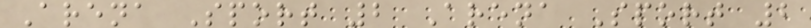Arena Sport 2 Arena Sport 2
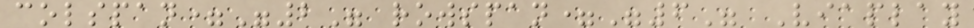colspan="2" rowspan="6" Viaplay
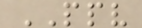PPV
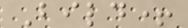Bild+
